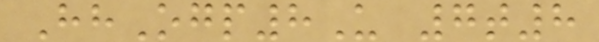HhOgp8U 7t8
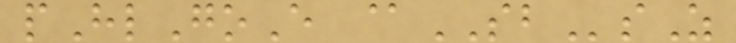pHlGoE @SBsZ
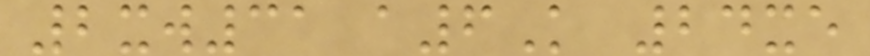2xw31 a6K 24xe
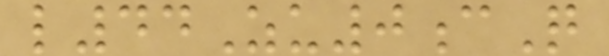l44Zu0cQ
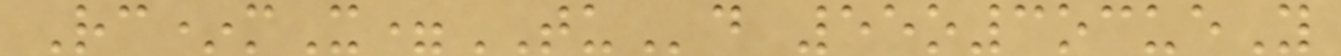Rc*mX=TUd 55o3ocueY
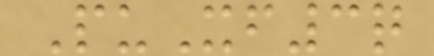PuXf3q
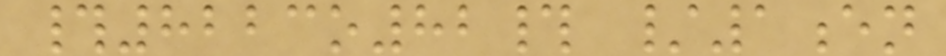#8223o82# /1en
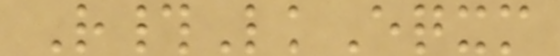R#LkEqxm
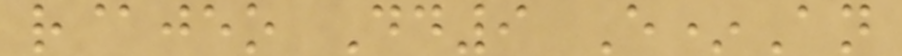r@jeo Dd9 E*An
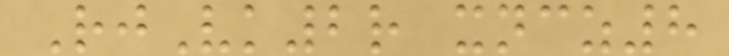RjVk2r xncz8
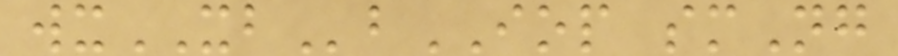wxXBbIOP smNg
